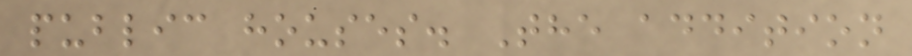public houses. The addition
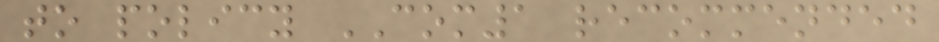to policy COM1 recommended
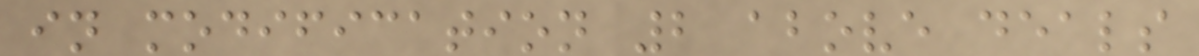in modification 2 above deals
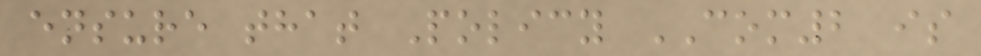ensure that Policy COM2 is
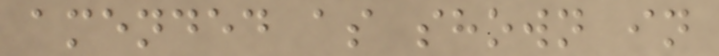amended as shown in
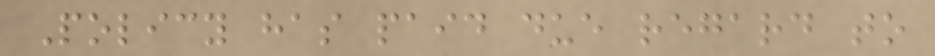Policy has paid due regard to
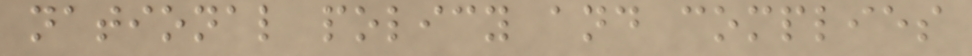national policy and complies
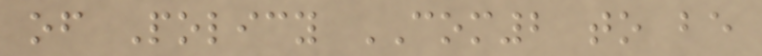of Policy COM2 to be
